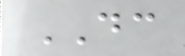DC
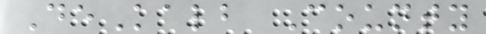DeKalb County
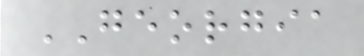GEORGIA
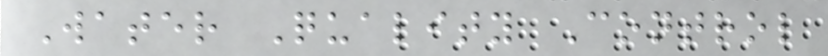Water Quality Control
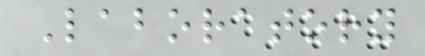Laboratory
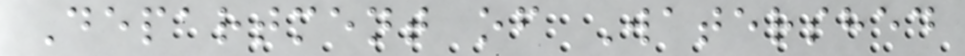Department of Watershed
